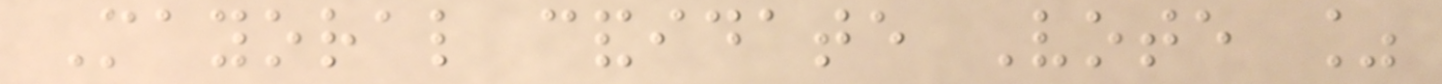Mayoral candidate Vote %
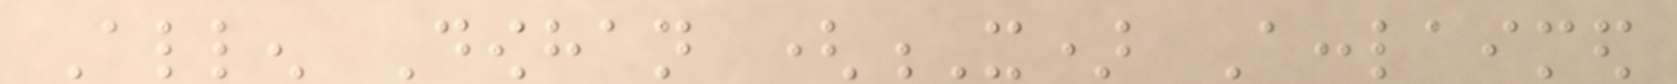Allen Dowhan (X) Acclaimed
